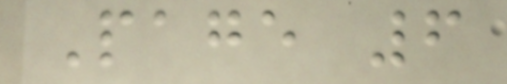Page 6
